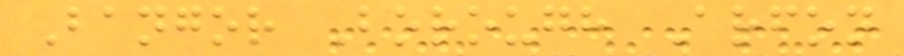Bangor Borough Arfon
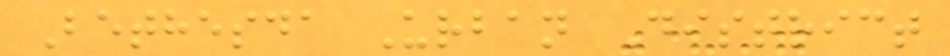Bethesda Urban District
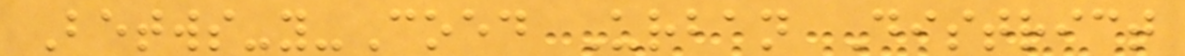Betws-y-Coed Urban District
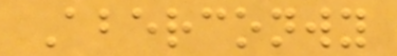Aberconwy
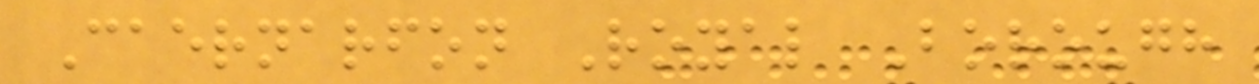Caernarfon Royal Borough
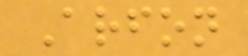Arfon
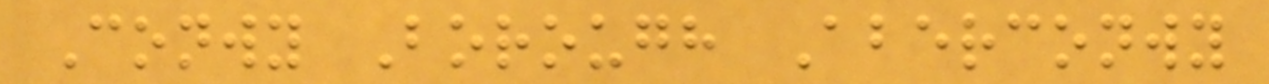Conwy Borough Aberconwy
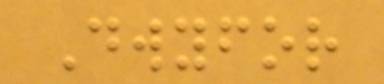Dwyfor
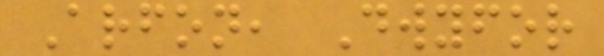Arfon, Dwyfor
